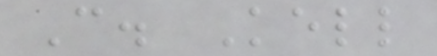C. Kell
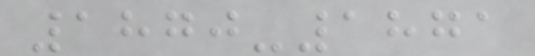1870-1871
